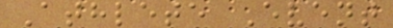Athlete Event
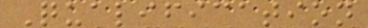Qualification
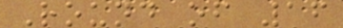Round of 16
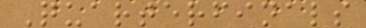Quarterfinals
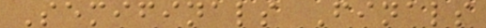Semifinals Finals
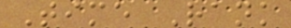Time Rank
